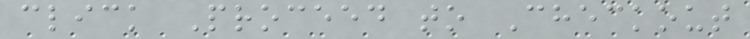click Proceed to Checkout
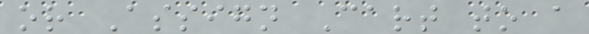or Assign Cart to a
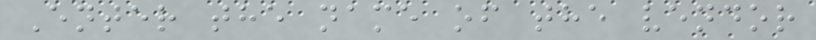Enter the name of the vendor
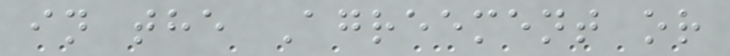in the Agreement or
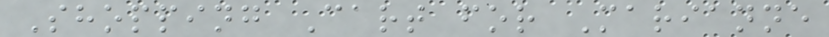Shopping Cart for Marianne
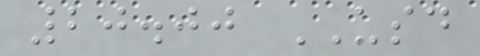20.00 USD
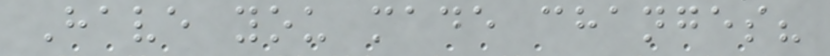Have you made changes?
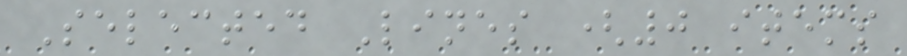Selected Lines (0 items
